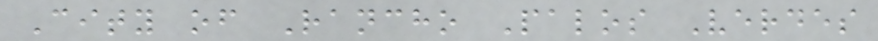City of Rancho Palos Verdes
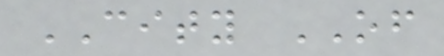CITY OF
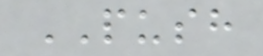PUSH
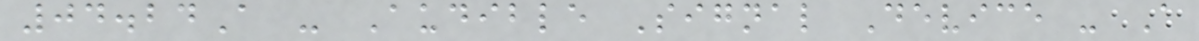04.24A - Audible Signal Device - A
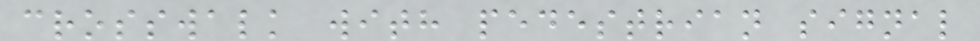crosswalk with pedestrian signal
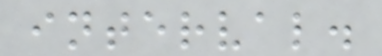interval.
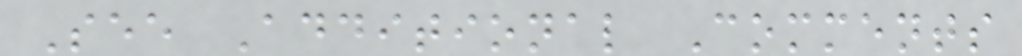See Additional Comments
